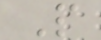P
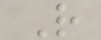R
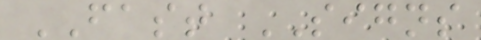FAST SIGNS
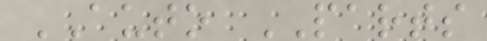AUTO PARTS
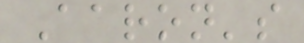Aaron's
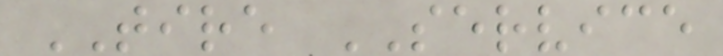TIRE SERVICE
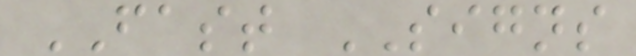FAST SIGNS
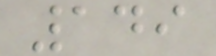149
